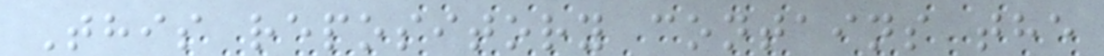This repository contains the
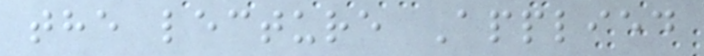the lecture Applied
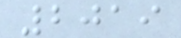2019
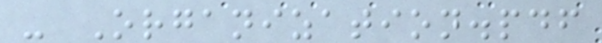- Organization.pdf
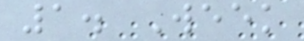1. Week
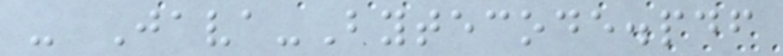- Java-Bytecode.pdf
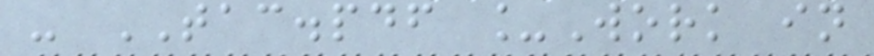- TAC.pdf _Work in
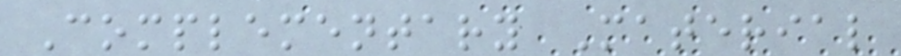Complementary Material
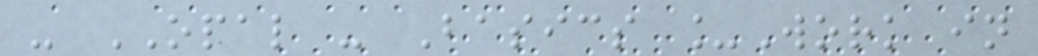- OPAL - Basics _Work in
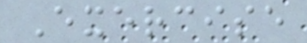Exercise
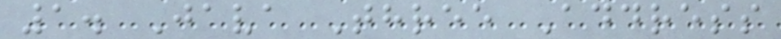1. Java Three Address
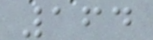164
